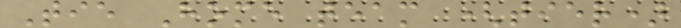Tie Home team (tier)
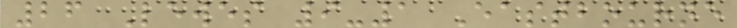26 Lewes 9-1 Eastbourne
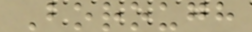Borough
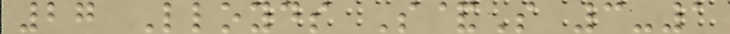27 Lloyds S&S 3-1
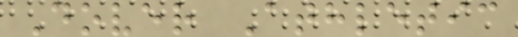Dover Athletic
